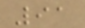91
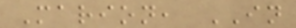Marion, IN
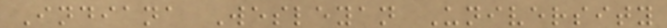Indiana Wesleyan University
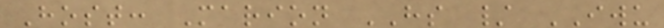Host: Marion HS / IWU
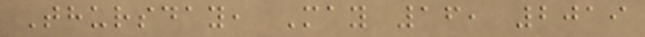Thursday, May 16, 2019
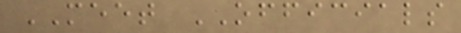MEET OFFICIALS
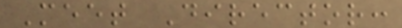Meet Director:
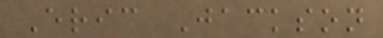Eric Jackson
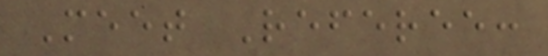Meet Referee:
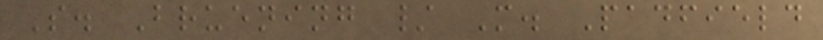S. Bruening / M. Padfield
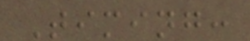Timing:
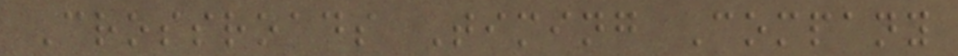Crossroads Timing Company
